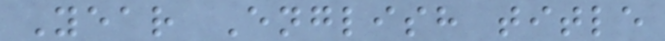Year English title
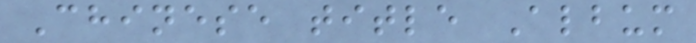Chinese title Album
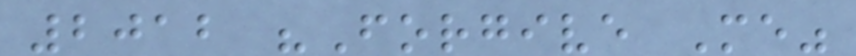2012 "Forgive Me"
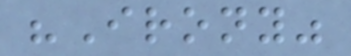"Irony"
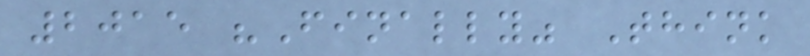2015 "Finally" Think
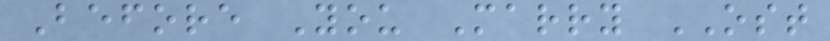Before You Marry OST
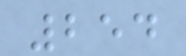254
